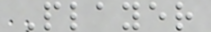Player
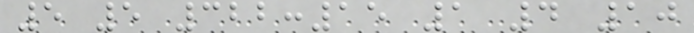5 5 322:15 1 4 10
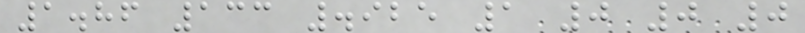1.86 133 .925 1 0 0 0
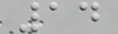14
